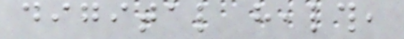digital health,
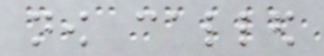now called
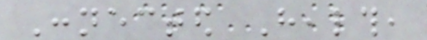Connected Health,
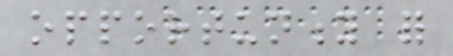opportunity for
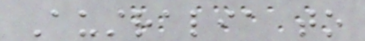Australia to
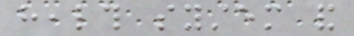health system and
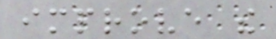improve the
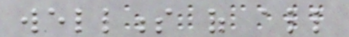wellness of all
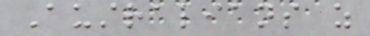Australians as
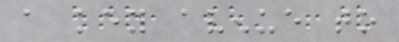a key avenue to
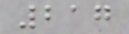217
